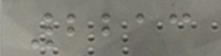2213
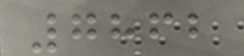7862
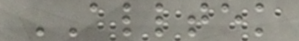ALLTEK
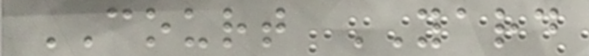COURT YARD
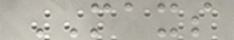MAXS
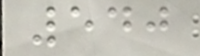540
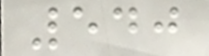540
